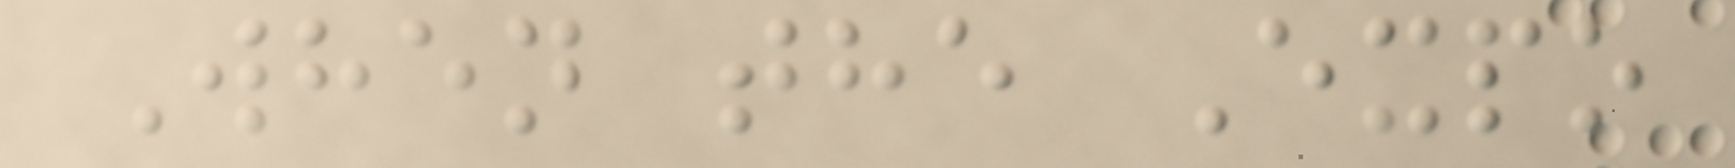When the Expo
